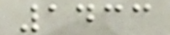1433
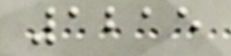1215
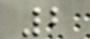2
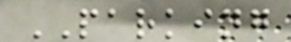PARKING
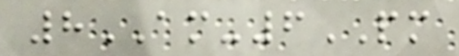8AM-6PM
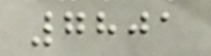7801
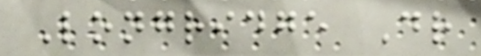Longridge Dr
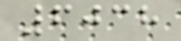6038
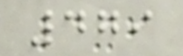479
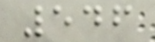546
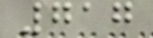717
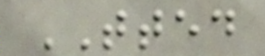TTED
